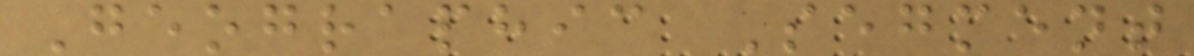Geographic Segment
